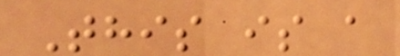This is a
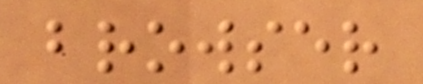browser
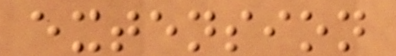extension
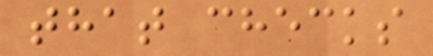that checks
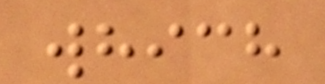which
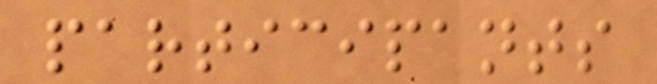participants
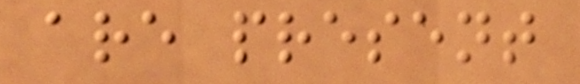are present
